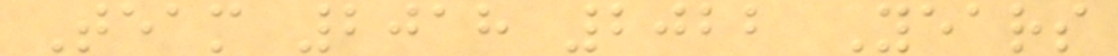Team 2018 2022 Years
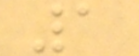1
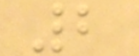2
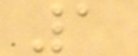1
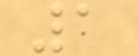1
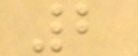2
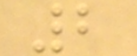2
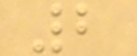2
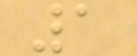1
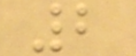2
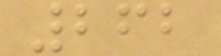262
